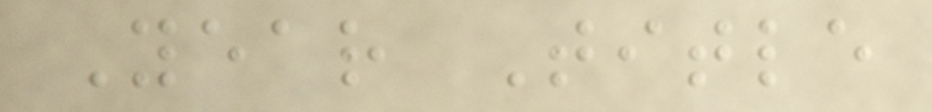Year Title
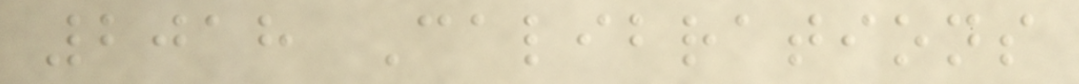2018 Calibrations
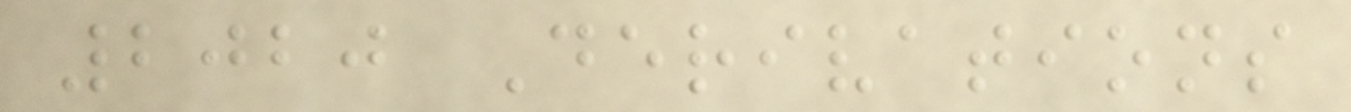2020 Derivations
